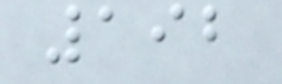192
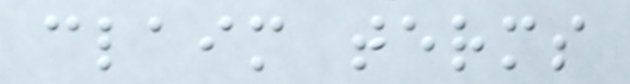claim terms
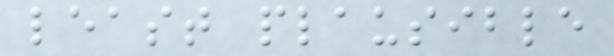least plausible
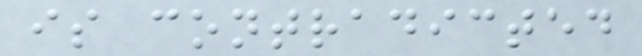is contradicted
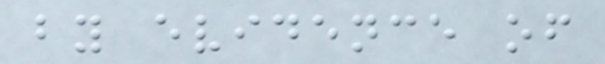by evidence of
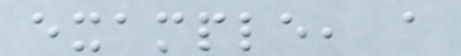example, a
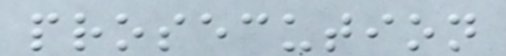prosecution
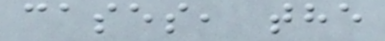cases, the
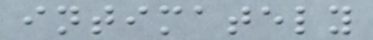intimately
